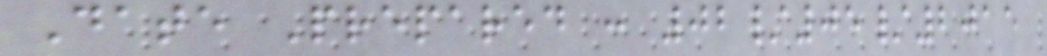Date Prepared : 02/05/2015
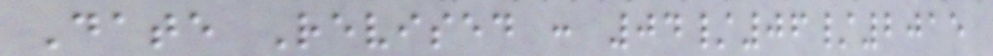Date Revised : 04/06/2015
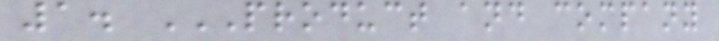1. PRODUCT AND COMPANY
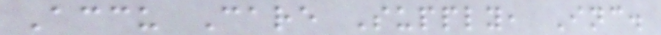Accu Care Supply, Inc.
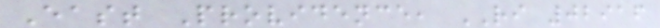East Providence, RI 02916
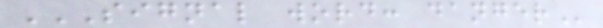SIGNAL WORD: DANGER
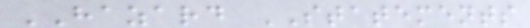HAZARD STATEMENTS
